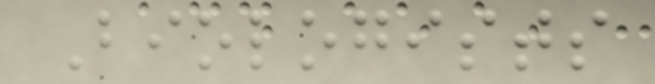Biologists
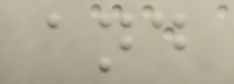and
